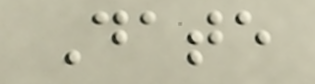Date
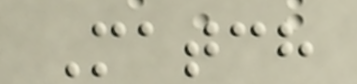Match
